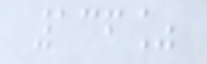136%
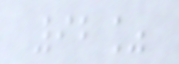92%
